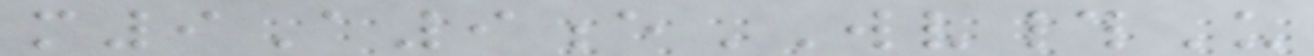m9A9eWV#U
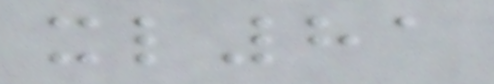xl81
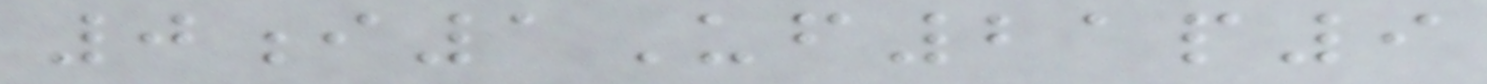0i1Uf21p9
